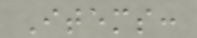Items:
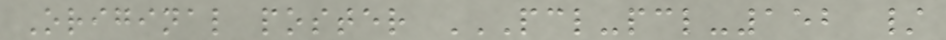Original poster PCL-PCL-152 /
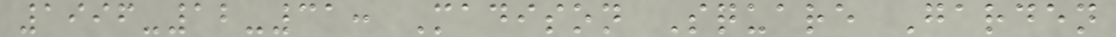1996-12-31: Madison Square Garden
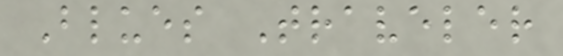Blues Traveler
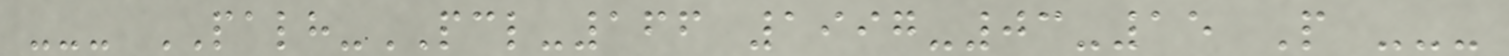--- PALH-PCL-166 1997-03-15 P ---
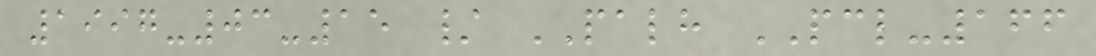1997-03-15 / PALH PCL-166
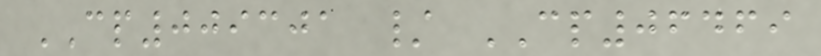CP009301 / CP06469
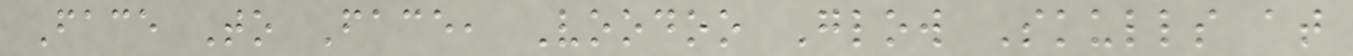Face To Face, Voodoo Glow Skulls at
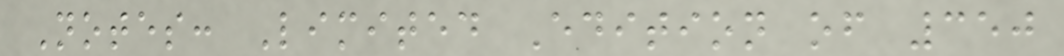Notes: Limited Edition of 350
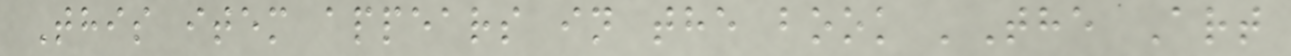This item appears in the book 'The Art
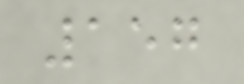157
